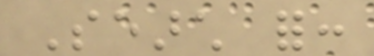Search for:
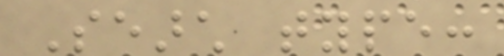Search type:
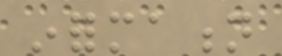information
